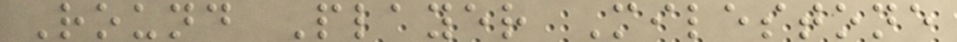Round Player Milestone
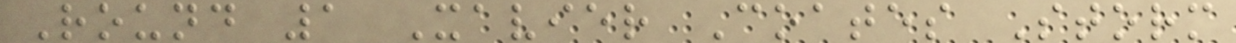Round 1 Xavier Coates Storm
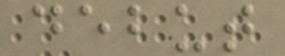debut
